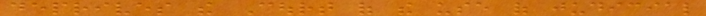deprives the Court of the use of judicial
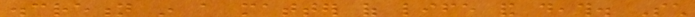discretion in a matter of life and death. Such
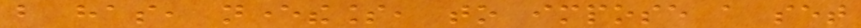but has, nevertheless, to impose a set
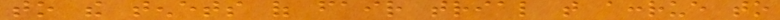to the tenets of fair trial that accrue to
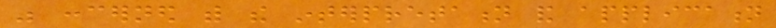was concerned with the interpretation and application
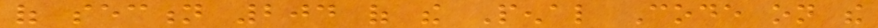of section 204 of the Penal Code on the
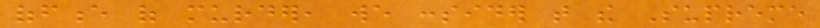offence of murder, we consider that the Supreme
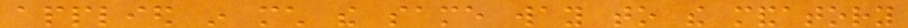applied in much the same way to the mandatory
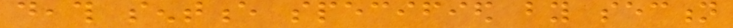death sentence specified by section
